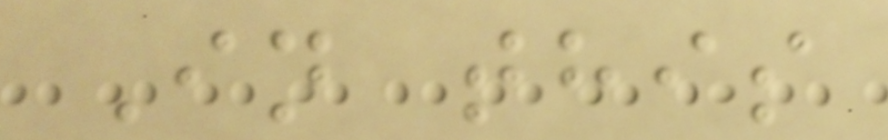In this
